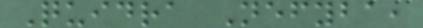Quidra Nefyba,
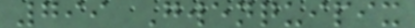799 Gwenquipix
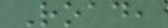Road,
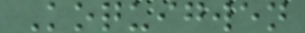Koquigwen
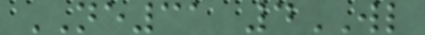NE31 4WL
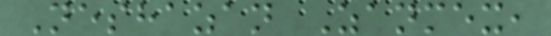Neshazan Zanmex,
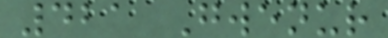421 Gwenur
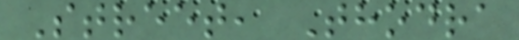Street, Thodra
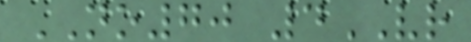NO70 4VR
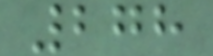278
